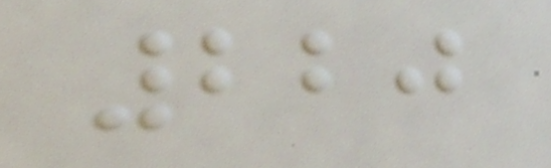220
